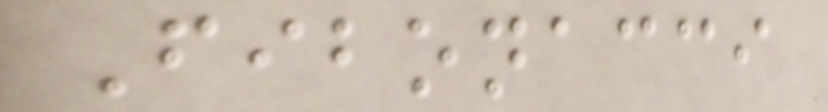Fibonacci
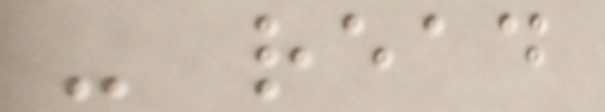- read
